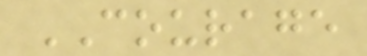COURAGE
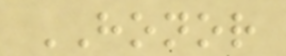HONOR
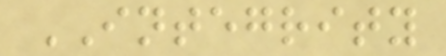INTEGRITY
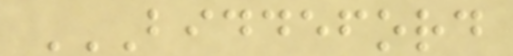BIDDEFORD
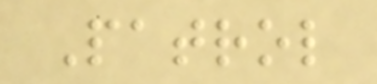Patrol
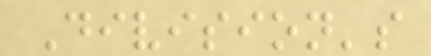Division's
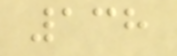138
